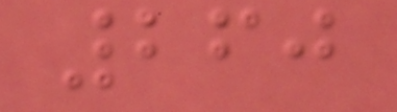260
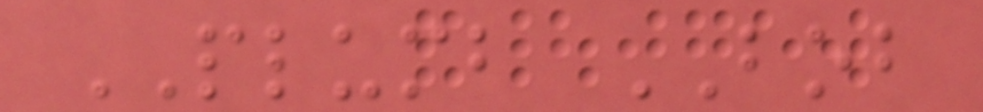PLUMB BOB
